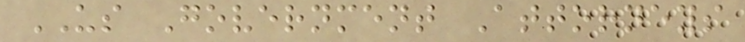US Government Attorneys
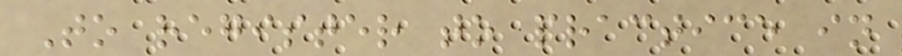To register to practice in
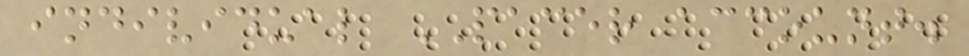individual PACER account.
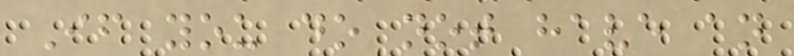If you do not have an
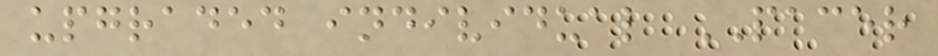upgraded individual PACER
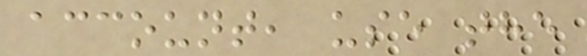account, use the
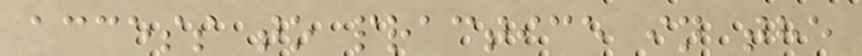access to practice in the
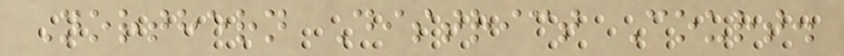Northern District Court.
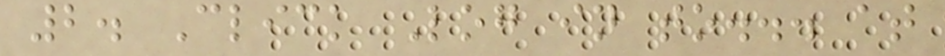2. Click Log in to... at
